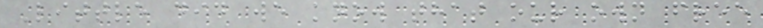Little did we know that our own free
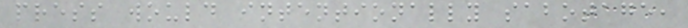press would intentionally sabotage,
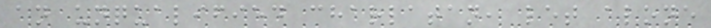an unqualified charlatan, let alone
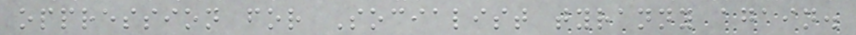oppression for Socialist tyranny again.
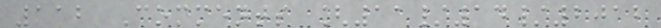112 Comments [11/14/2012
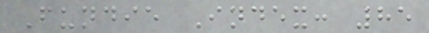Fundie Index: 85
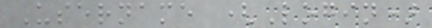Username (Login)
